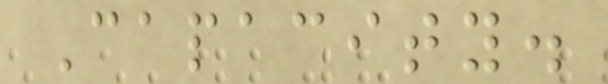Capacity.
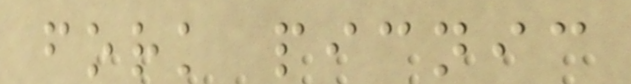fork picnic
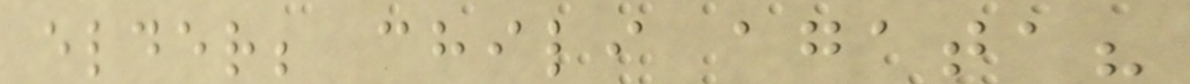elder; chili agata?
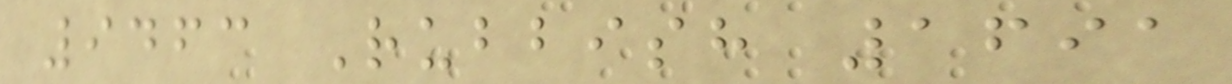9463 Rubbish 1691
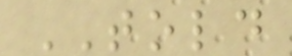TOLD
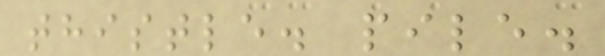thistle. pile.
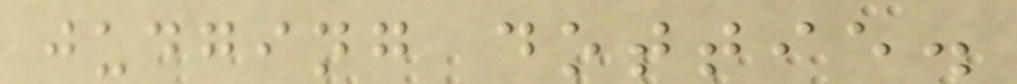judging dottie.
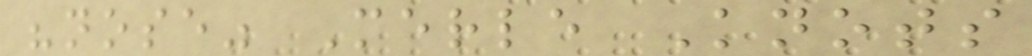"nose" Merle Knots
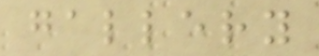gallery
